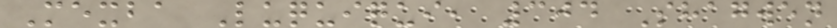Mexba Luquiqui, 304 Shagwen
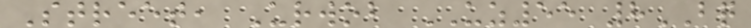Street, Urwob UZ55 8BQ
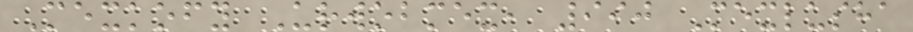Mexkofy Urwobmex, 990 Mexlusha
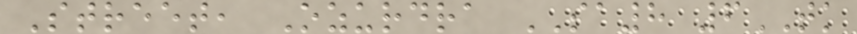Street, Ozurdra SA8 6TK
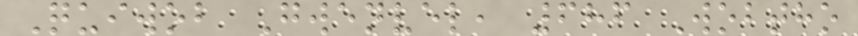Quiwob Gwenvel, 686 Wobtho
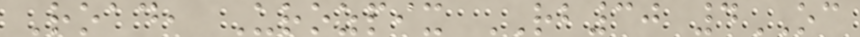Road, Urozpix RB30 4OC
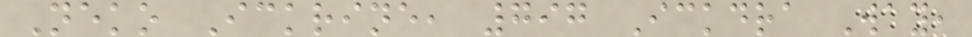Neko Ickrine, 797 Ickdra Way,
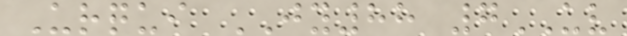Urqui JY88 7UV
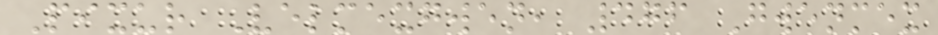Pixur Velmexgwen, 476 Gwenmex
